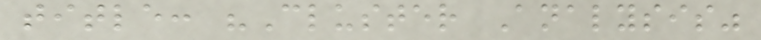title: "Cluster Analysis"
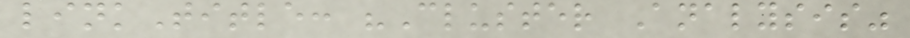linkTitle: "Cluster Analysis"
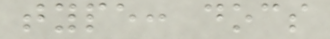type: docs
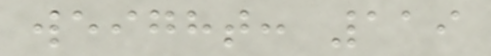weight: 119
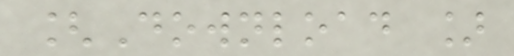[Download ]
